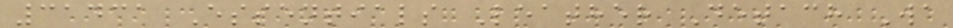31431 Essentials Leather Detach Wa
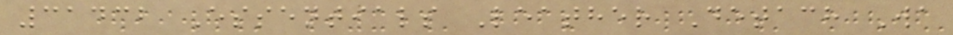31432 Essentials Leather Detach Wa
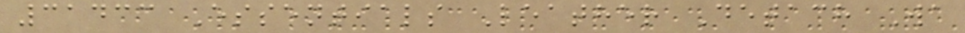31433 Essentials Leather Detach Wa
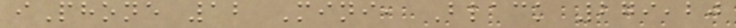iPhone 12 Mini, Black 279,20
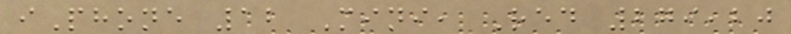iPhone 12 Mini, Red 279,20
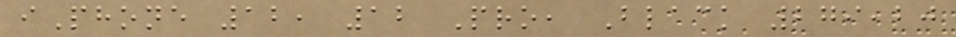iPhone 12, 12 Pro, Black 279,20
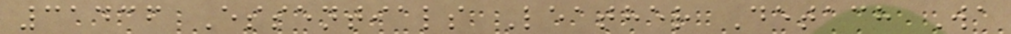31436 Essentials Leather Detach Wa
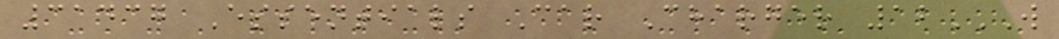31437 Essentials Car Charger 12W
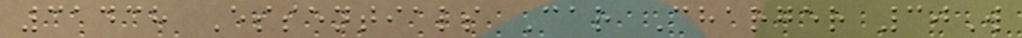31438 Essentials Car Charger 30W
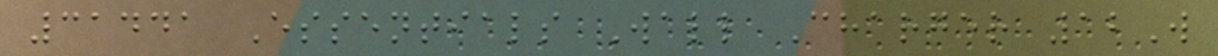31441 Essentials Wall Charger 12W
